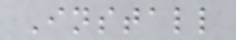Install
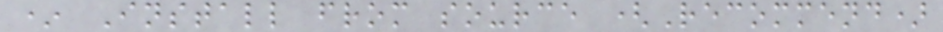* Install from source (Recommend)
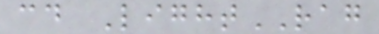cd LightRAG
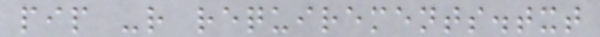pip -r requirements.txt
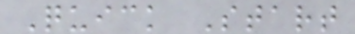Quick Start
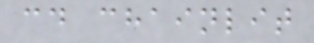cd chainlit
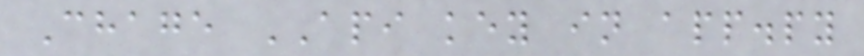Chage API key in app.py
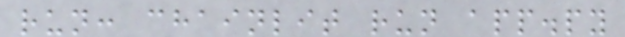run: chainlit run app.py
